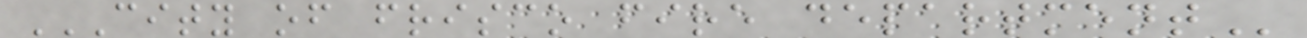CITY OF FRISCO FIRE DEPARTMENT
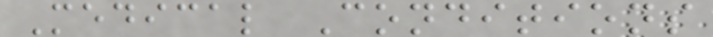Medical Conditions
